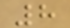8
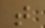t
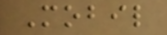Mobil
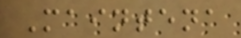Maintena
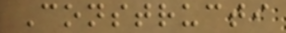Constructi
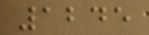1245
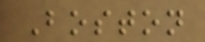Boston
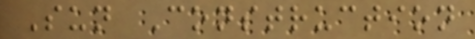Sun Construction
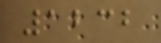1232
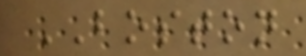BOSTON
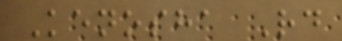Kenosha Rd
